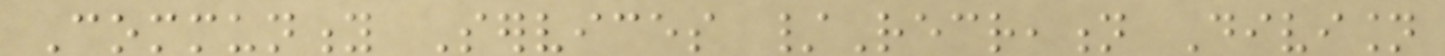Community Services /Recreation Division
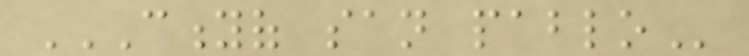CITYOF SAN PABLO
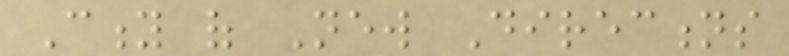City of New Directions
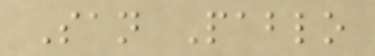San Pablo
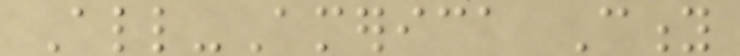All-America City
